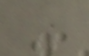-
